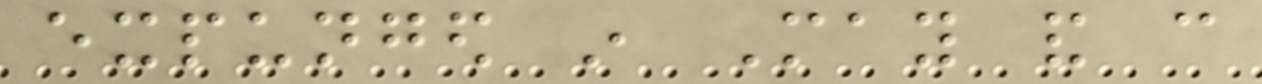expunged in May and can
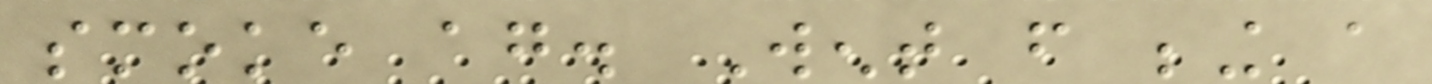smoke again. Went from being a
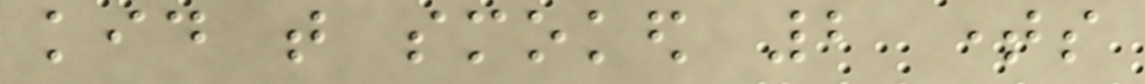kid that smoked 2 times
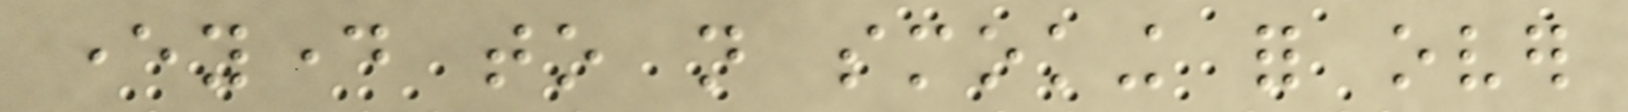everyday to not smoking for over
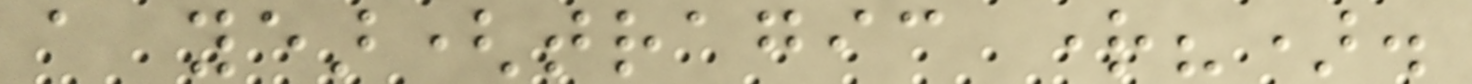a year(tragic right?).
